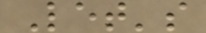Let's
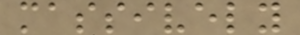massively
